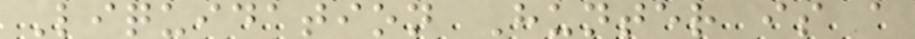Liquidation Hunter is a
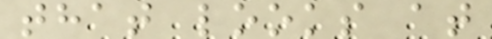that looks at
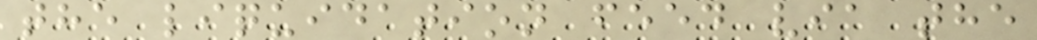the liquidation feed via the
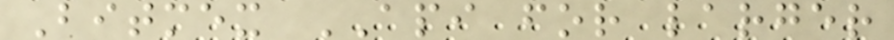Bitmex API for larger
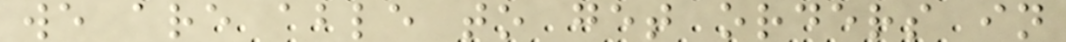we are able to get orders in
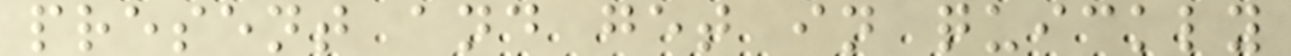present and get in quickly
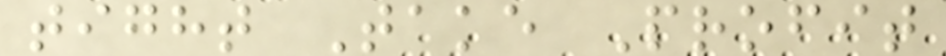tight Take Profit
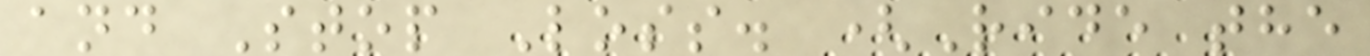and Stop Loss. (Ride the
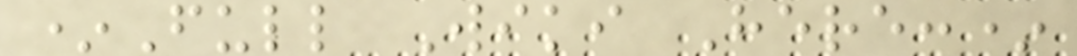*Full Wiki Here:*
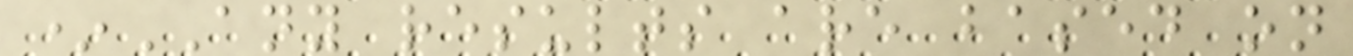*ANY results are based on
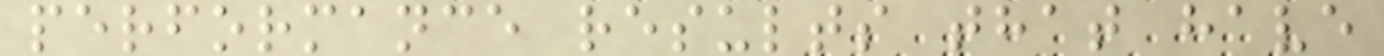performance results that have
